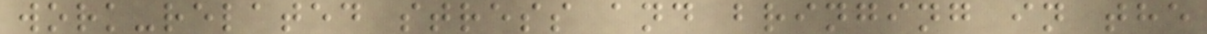work-related stress and bringing in the
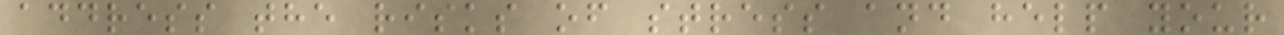address the risks of stress and help your
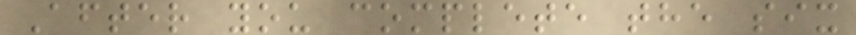After you complete the six
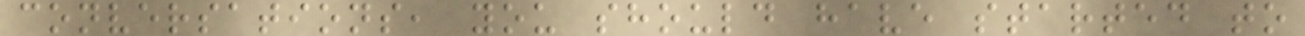conversations, you should have started to
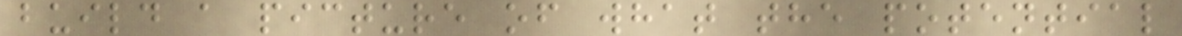build a picture of what the potential
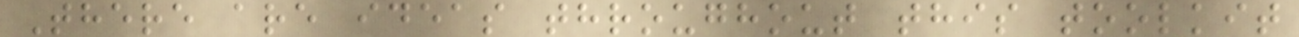There are ideas throughout this toolkit
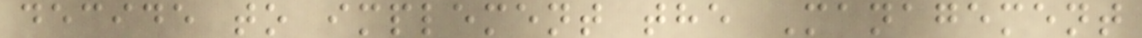decide to implement the Management
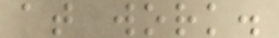at work.
